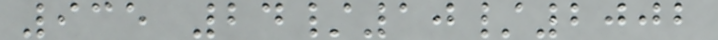935 24/10/2002
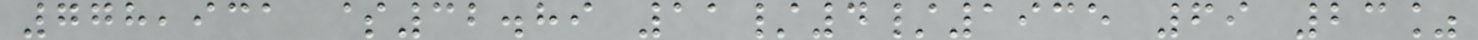778,931 $32.89 11/4/1935 69 23%
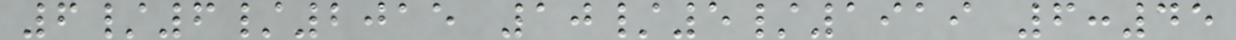6/6/2015 10/5/1919 6:45
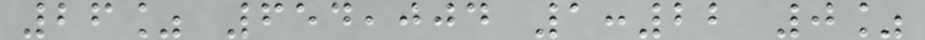26% 654,004 1:22 0%
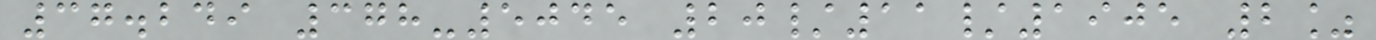37.249 378-5045 20/11/1905 2%
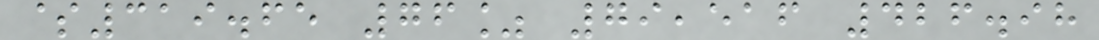$319.65 76% 79,516 426.98
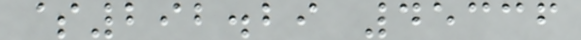$292.29 45336
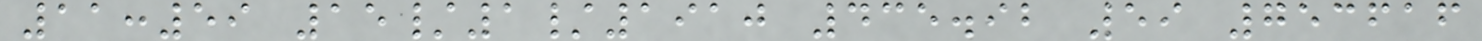11:59 15/1/1910 435.92 59 753616
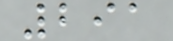291
